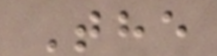The
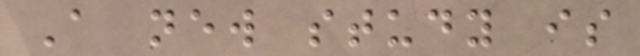A new study is
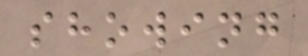showing
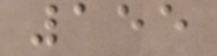155
